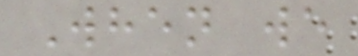When we
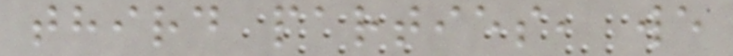third parties, we
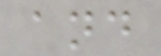and
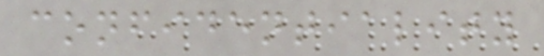confidentiality
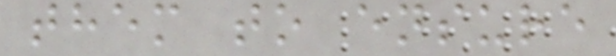them to ensure
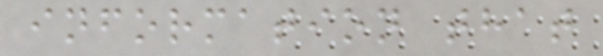information that
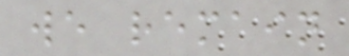we remain
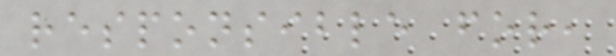responsible for,
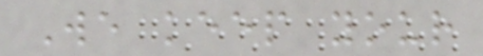We keep your
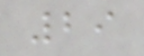29
